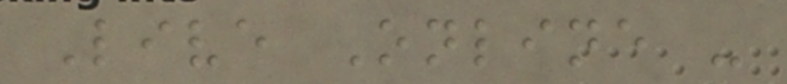Live Online -
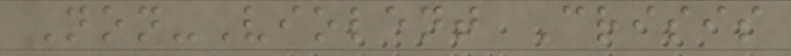Non-Violent Crisis
